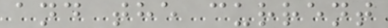and the current
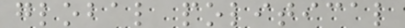global political
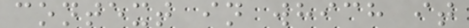context in which it
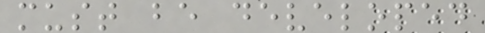must be developed
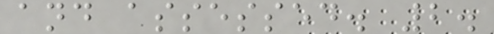and assessed. 2.
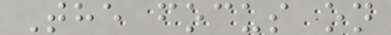The focus on
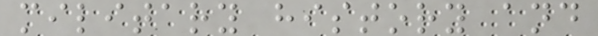military history and
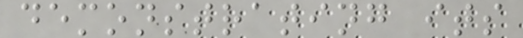demonstrating its
